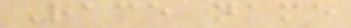Race name
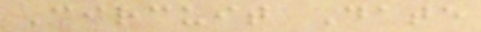Circuit Date
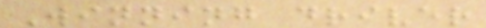Winning driver
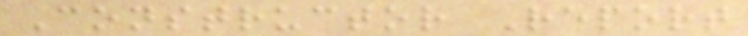Constructor Report
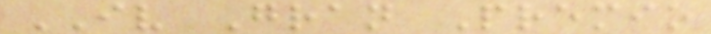IV Gran Premio
